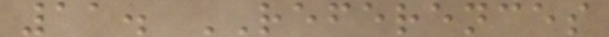11. REFERENCES
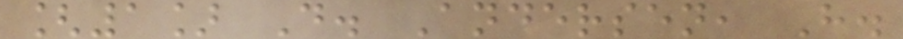[1] D. Andersen, H.
